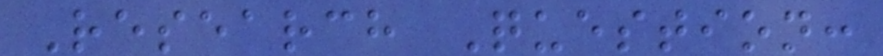Research Question:
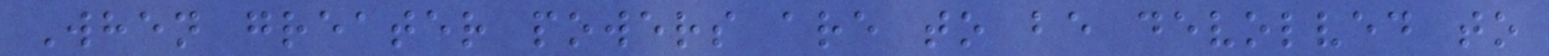When greater powers are to be devolved to
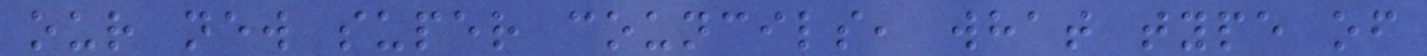our new super councils, what type of
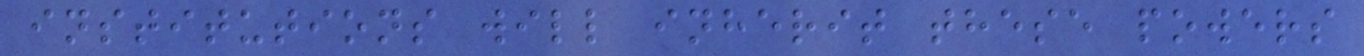institutions will inherit these powers
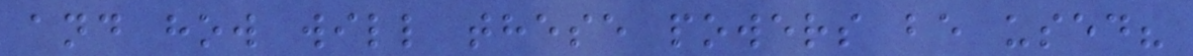and how will these powers be used?
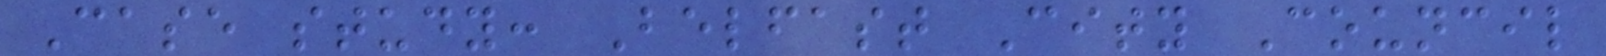Case study: Belfast City Council
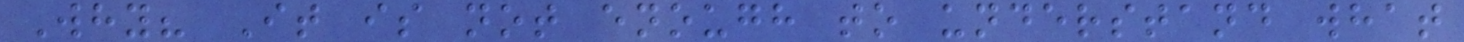Why? It is not enough to understand what
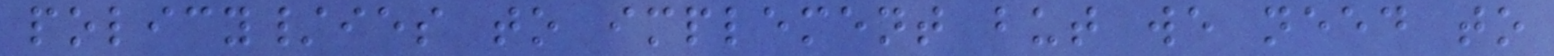policy/ies to implement but we need to
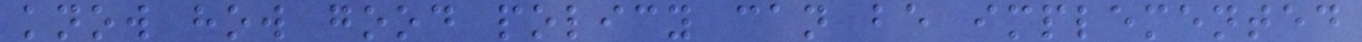know how good policy can be implemented
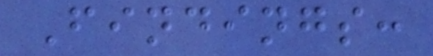Findings:
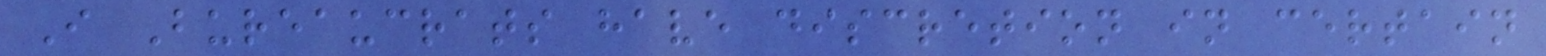I Bureaucrats have discretion in certain
